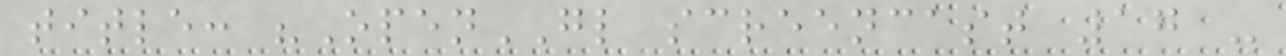title: "OpenGL screencast 17 -
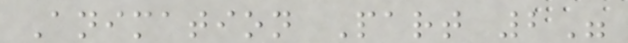Animation Part 2"
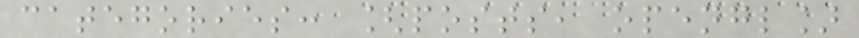categories: [posts, opengl]
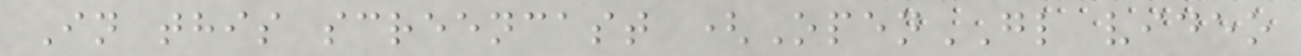In this screencast (OpenGL video
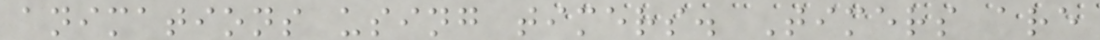animations using timers. Timers are
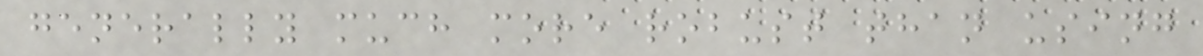generally much more robust than using
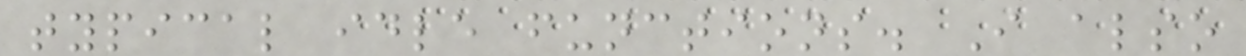typical idle functions. I also
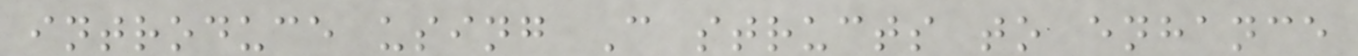introduce using C structs to enhance
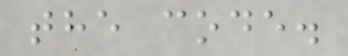the code.
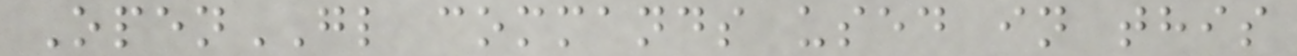OpenGL commands used in this
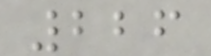226
